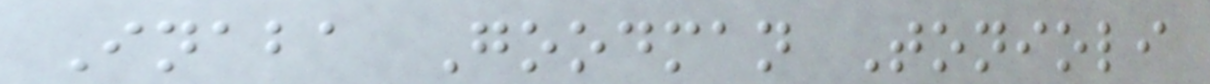Inaba Goodman Tonioli
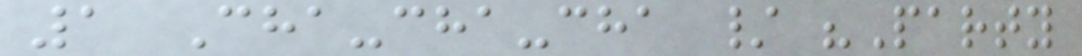1 Cha-cha-cha / "Party
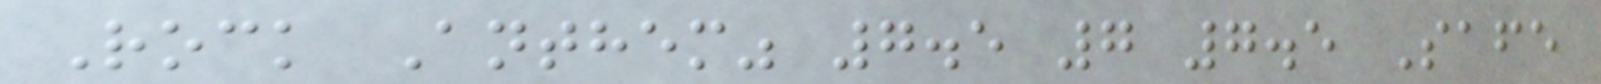Rock Anthem" 7.5 7 7.5 Safe
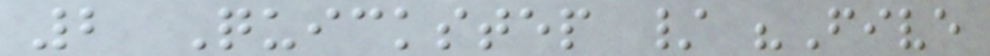2 Quickstep / "Five
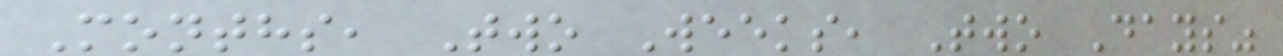Months, Two Weeks, Two Days"
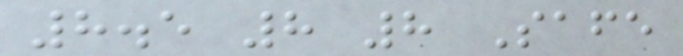8.5 8 8 Safe
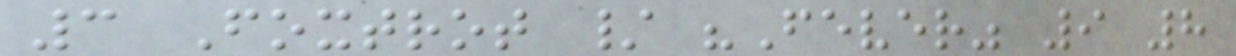3 Foxtrot / "Fever" 9 8
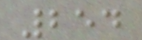254
